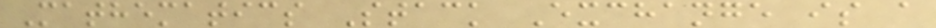Mathematics Stack Exchange is a
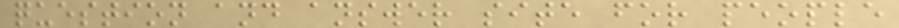question and answer site for people
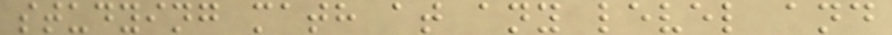studying math at any level and
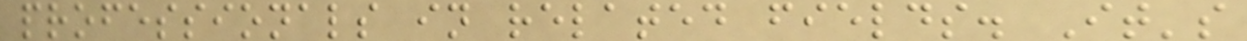professionals in related fields. It's
